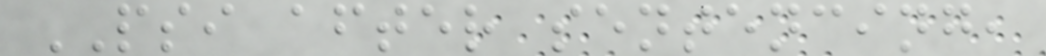PSI after sentencing,
